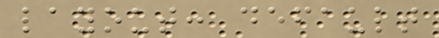layout: default
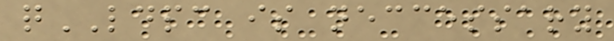qLDPC is neccessary
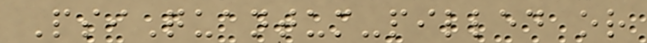PsiQuantum-pilled or
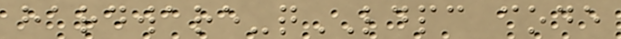hardware-qLDPC code
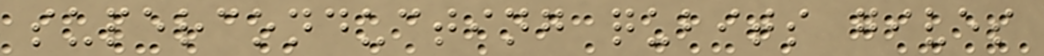superconducting qubits gives
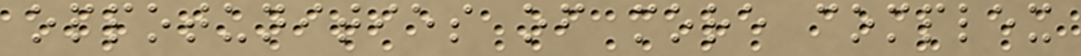oppotunities of more complex
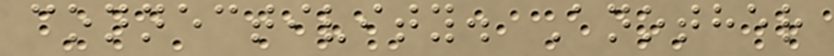connectivity. Another
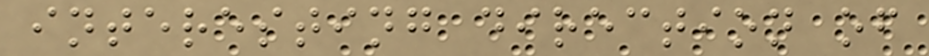interesting direction of
